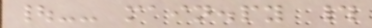|-- main.py #
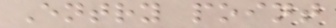Entry point
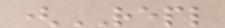(REPL
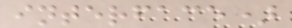interface)
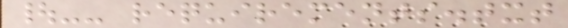|-- requirements.txt
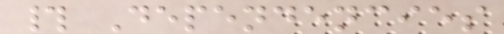# Dependencies
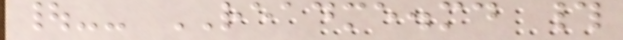|-- README.md #
